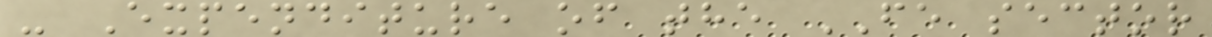- Expenditure of the FE sector
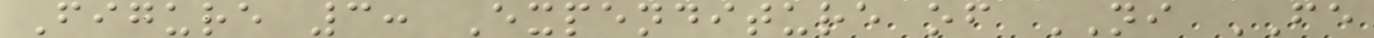Figure 3: Expenditure of NI FE
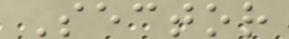Sector
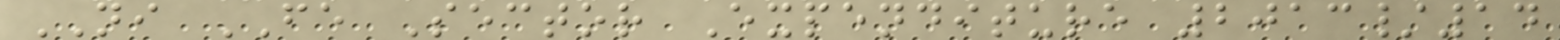NI FE Sector Expenditure 2013/14
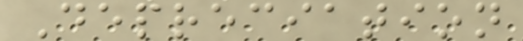Depreciation
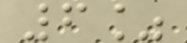6%
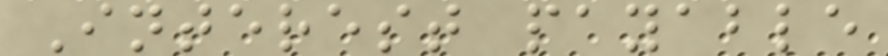Interest payable
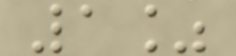1%
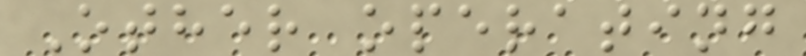Other operating
